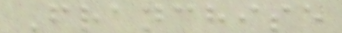Franchise
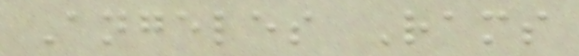Angeles Rams
